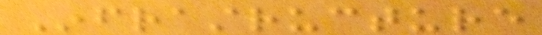Infrastructure
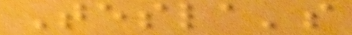Tesla's
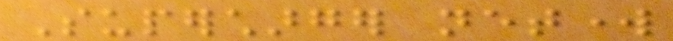Supercharger network
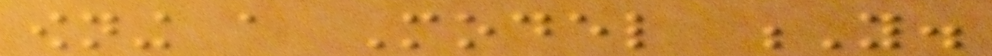owning a Model Y.
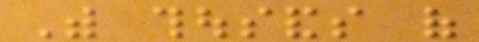With thousands of
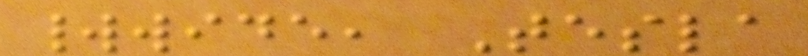worldwide, Tesla
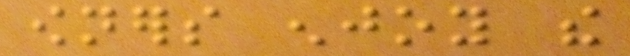owners enjoy the
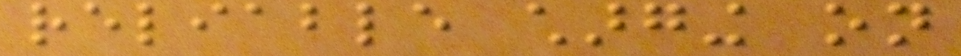reliable charging on
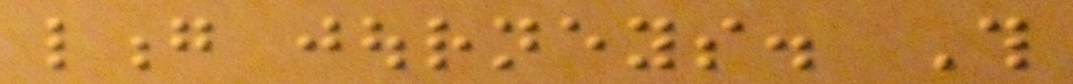long journeys. This
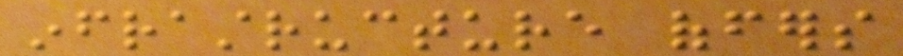infrastructure offers
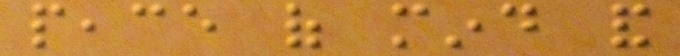peace of mind and
